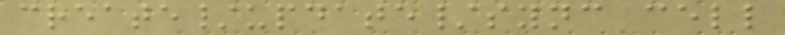create/update/sync cell
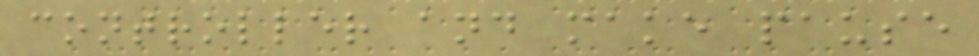controller and make pause
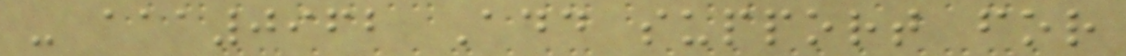- aaa0962 Add support for
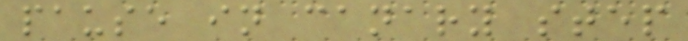pause in canary step
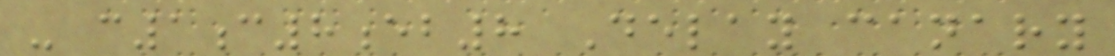- c1c8eb8 Delay canary
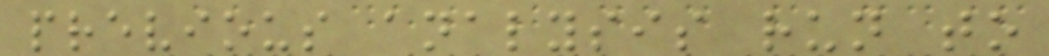previous analysis run to
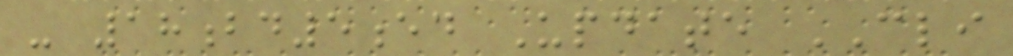- 18bd5ed Update CLI
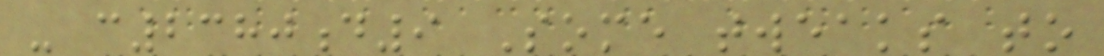- c2380d9 Some tweaks to
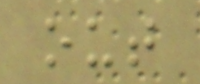out
